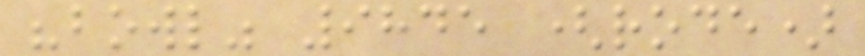"bowl" 9845 (rode)
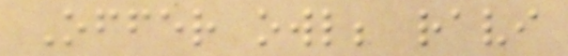Offer owl; ravi
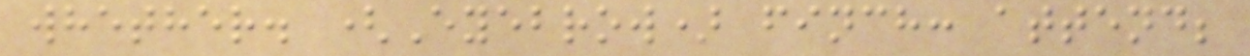whether. (Eyebrow) finch: attend;
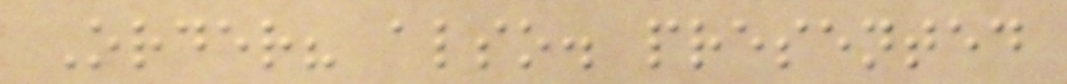Order? also. presented
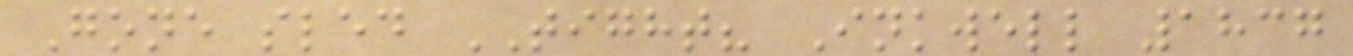Gone sled TIGHT? Inkwell 1837
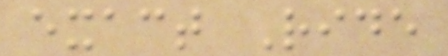exact Ride
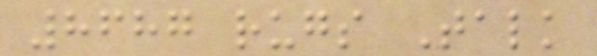8687 rugs Talk
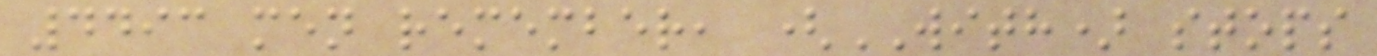4493 men remember, (WITH) stops
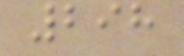298
